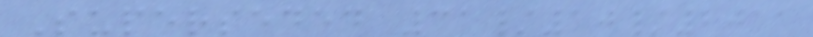Superseded 31/10/2011
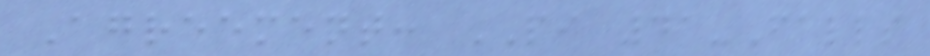Agreement: PI 41-Falls
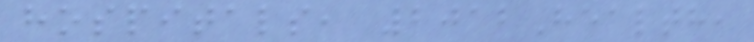hospitals, 2012Health,
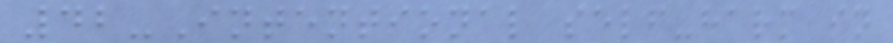42-Intentional self-harm in
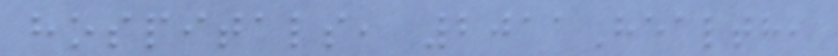hospitals, 2011Health,
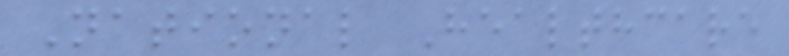National Healthcare
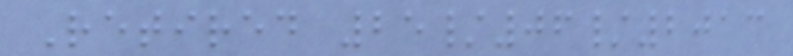Retired 25/06/2013
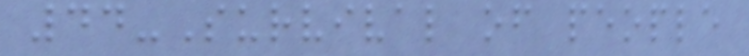44-Survival of people
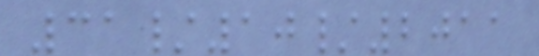31/10/2011
